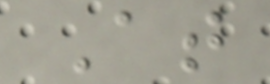At
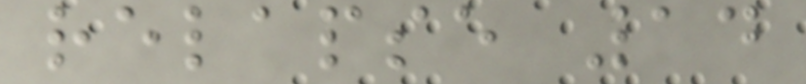relapse 14
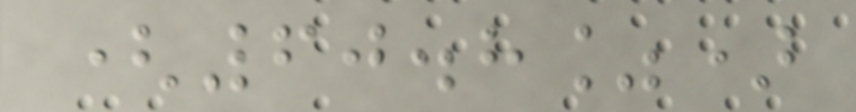(60.8%)
